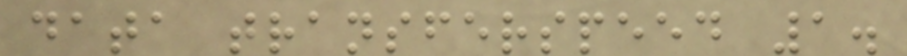data transferspeed 1.
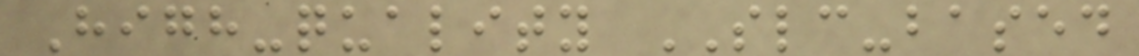High-quality SLC-based
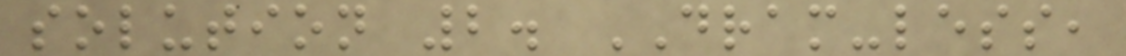solution 2. DRAM-less,
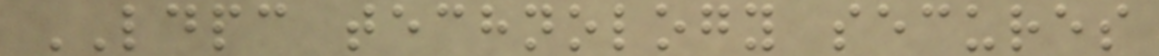LDPC technology secures
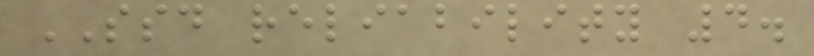SSD reliability 4.
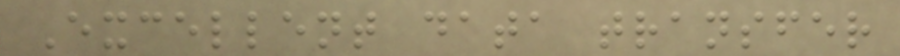Excellent data transfer
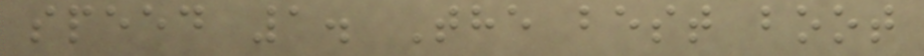speed 1. The best boot
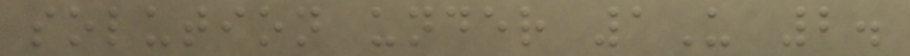solution under 1U 2.
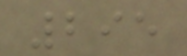295
